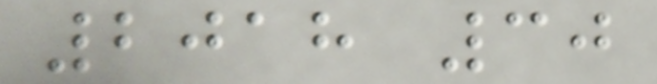2018 30
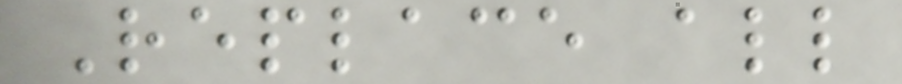Replace all
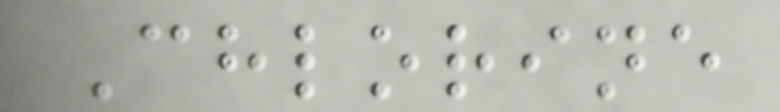Chlorine
